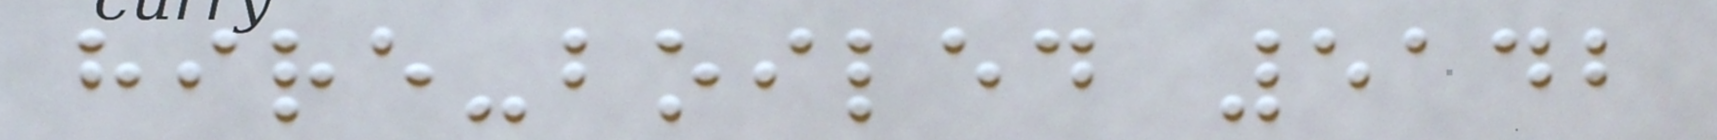hire-boiled 5142
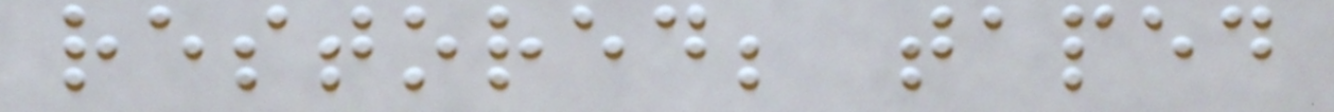restored; taped
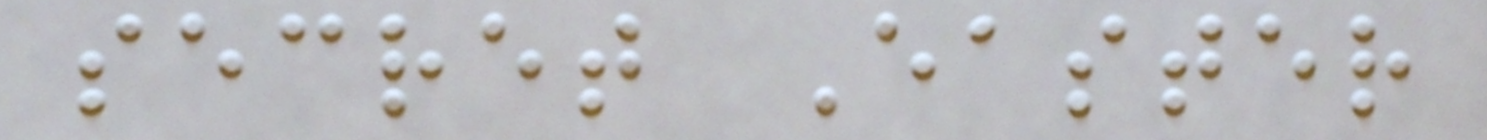secret Easter
